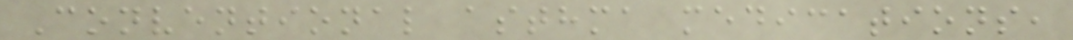Conventional asthma medications,
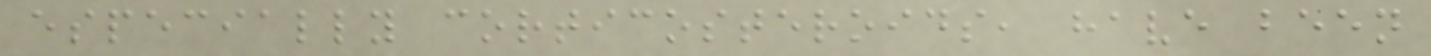especially corticosteroids, have been
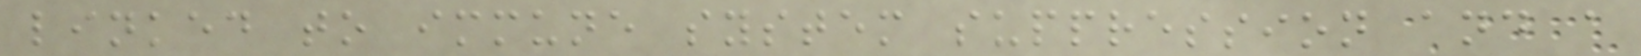linked to immune system suppression and a
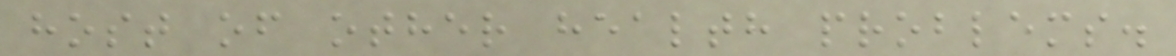host of other health problems.
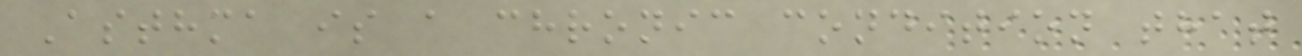Asthma is a chronic condition that
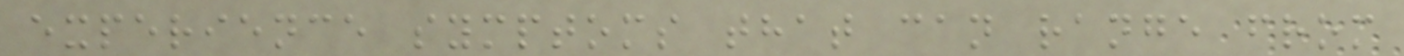experience symptoms that can range from
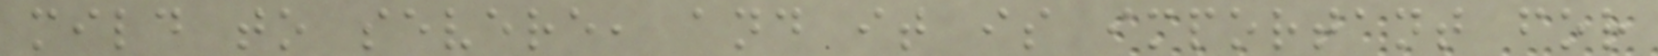mild to severe, and it is important for
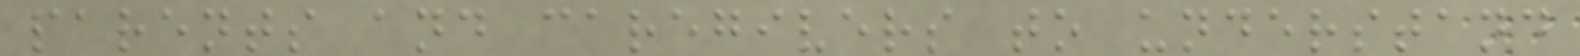parents and caregivers to understand
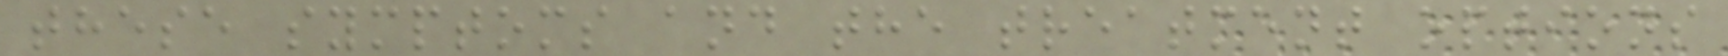these symptoms and the treatment options
